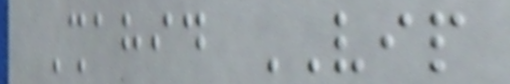Shahid VIP
